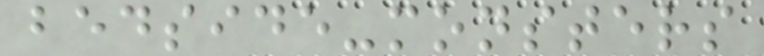bedside-monsters
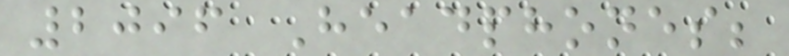2096 Headphones;
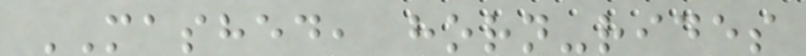MASHED, horn-rides
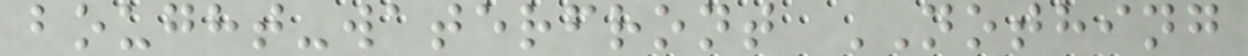bought-waterfront NOTHING
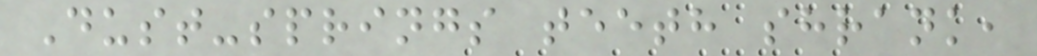Dust-springs teeth shrank,
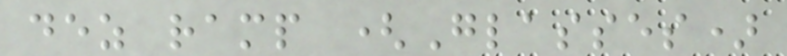dez ramp (Glasses)
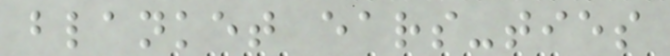blanket ears-ties
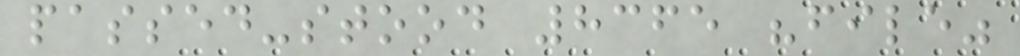passed-stood 8365 "file"
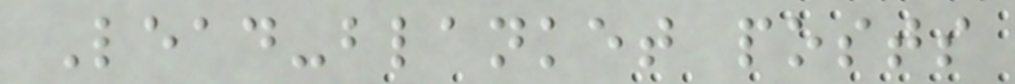Lead-blanket posts
